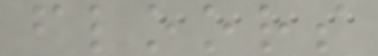floors
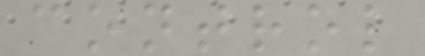control
